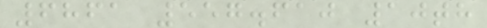6861 557.610 10th
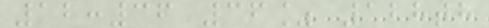12:36 36% 128th
